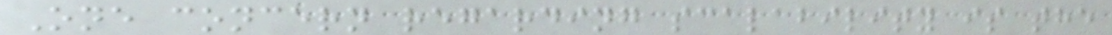One concern regarding scalability is the
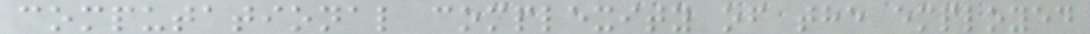computational complexity of the employed
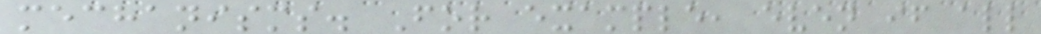mechanisms. For example, even if all
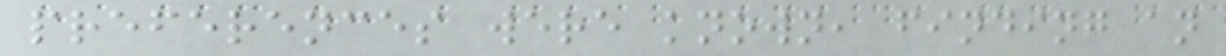preferences were known, finding an
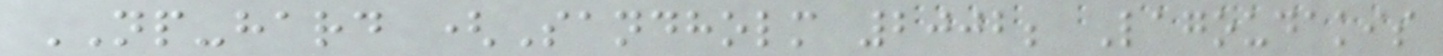NP-hard (Sandholm 2002; Lagoudakis
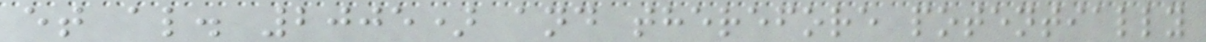et al. 2005) and therefore potentially
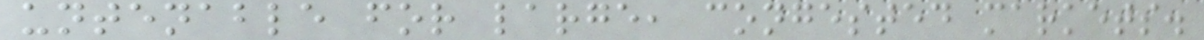untenable for large, congested markets.
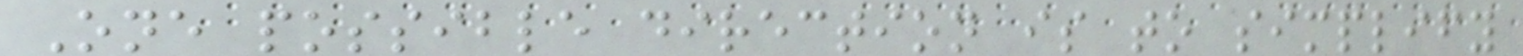One possible direction is to simplify
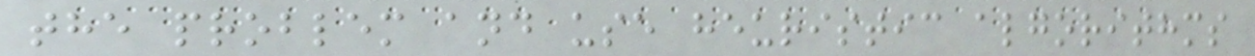the problem and use heuristic algorithms
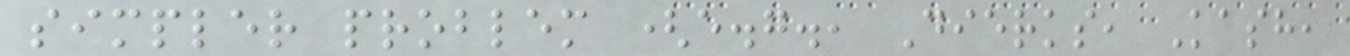simpler problem (e.g., Dierks, Kash,
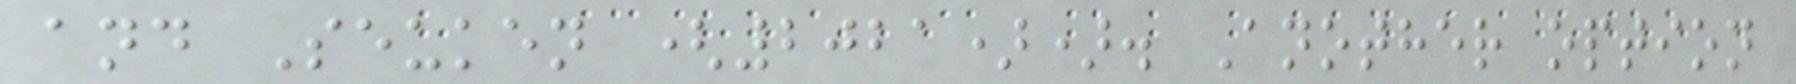and Seuken (2021)). Another option
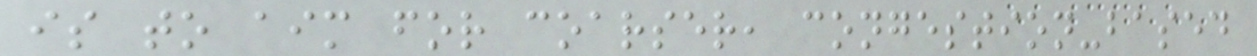is to aim for coarser, congestion-based
